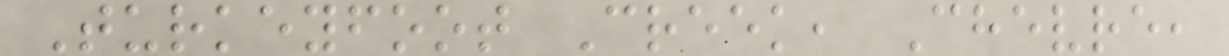Turkeyfoot Creek, Chevre,
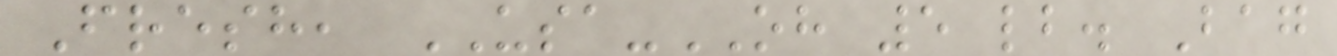Fresh, USA-OH 5 lb. Bag
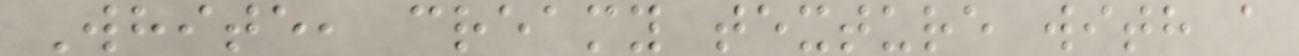White, creamy texture with a
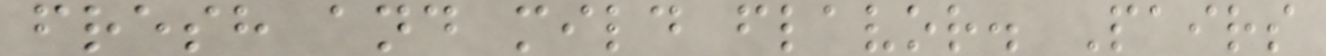fresh and mild flavor. Pairs
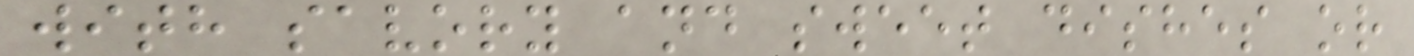with savory and sweet dishes or
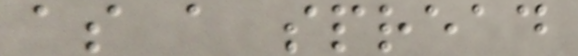as a spread
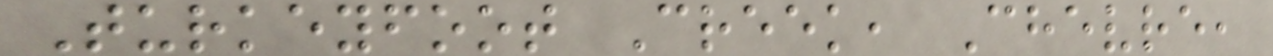Turkeyfoot Creek, Chevre,
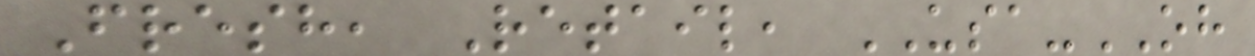Fresh, Retail, USA-OH
